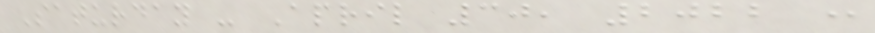Saturday - April 30, 2022 :
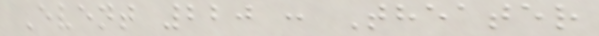Event 220 : Theater
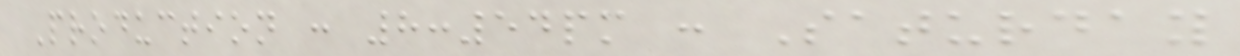Production : 8:54pm : Saturday
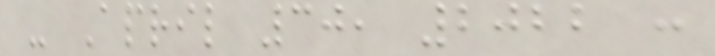- April 30, 2022 :
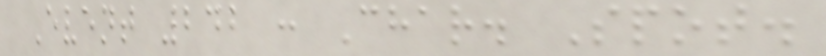Event 242 : Char. Spot.
